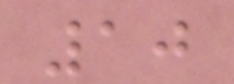10
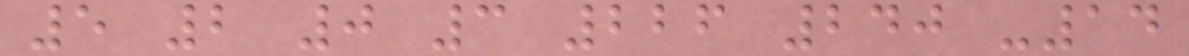5 2 0 3 226 240 -14
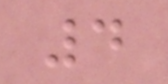4
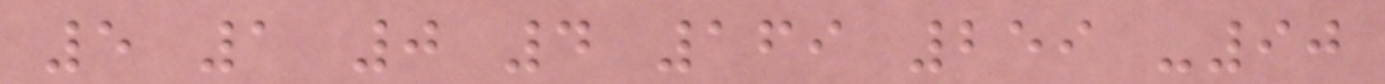5 1 0 4 169 259 -90
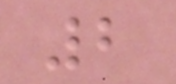2
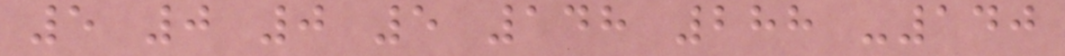5 0 0 5 148 288 -140
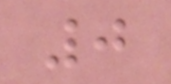0
